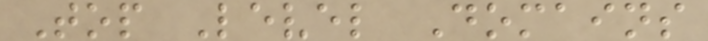Top Level Domains
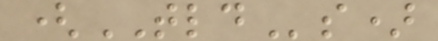(TLDs)
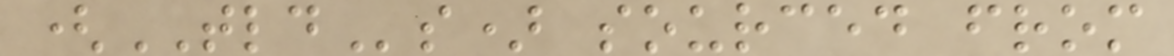(TLDs) sourced from
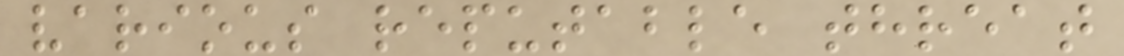various reputable threat
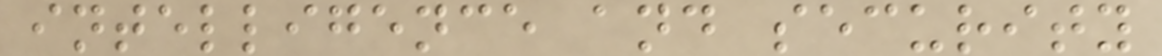intelligence and security
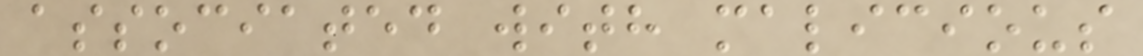associated with malicious
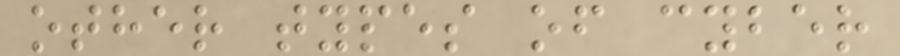other types of cyber
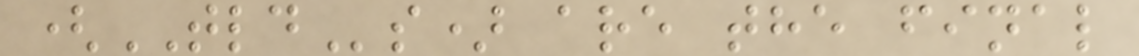(TLDs) are the final
